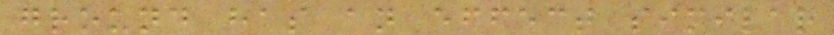ground has an effect similar
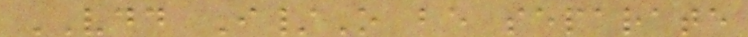VDD I/O be separate
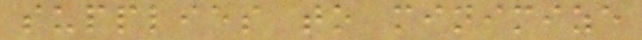supplies to minimize
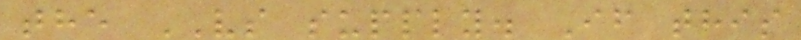the VS supply. If this
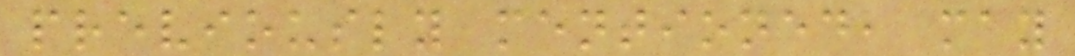previously mentioned, may
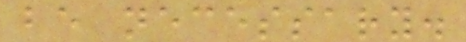be necessary.
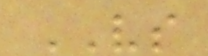VS
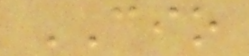CIO
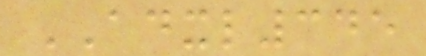ADXL345
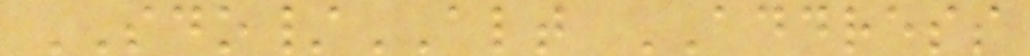SDO/ALT ADDRESS
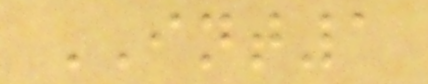INT1
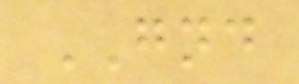GND
